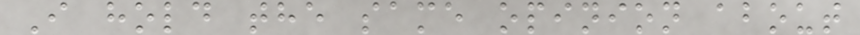I hold the same opinion about
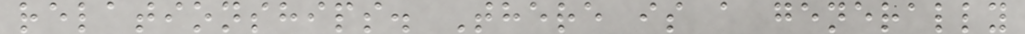relationships. There is a generally
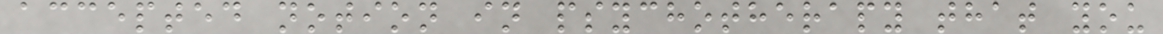accepted notion in psychotherapy that you
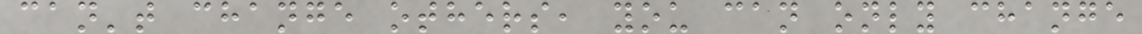can't change others, you can only change
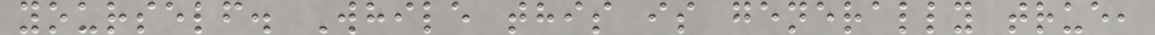yourself. While this is generally true,
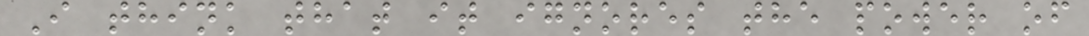I think that it ignores the power of
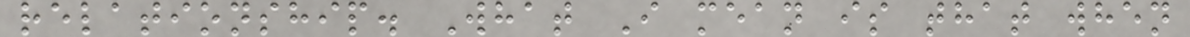relationship. What I mean is that when
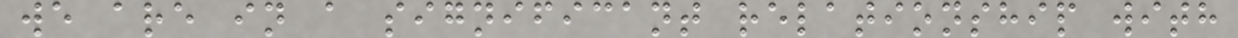we are in a significant relationship with
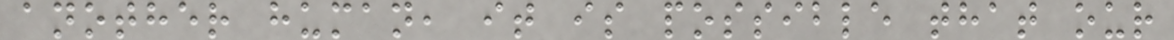another human, it is possible that our
